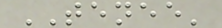TENEE'
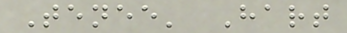Tenee' Hart
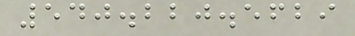540.220.5629
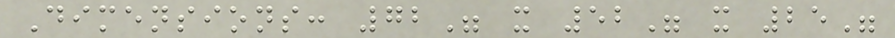Dimensions: 72" x 52" x 25"
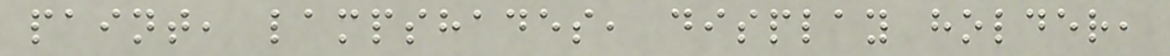paint, lampshades, display holder,
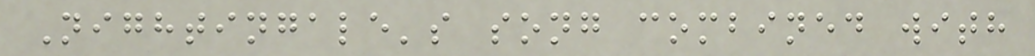Nightingale's song combined with
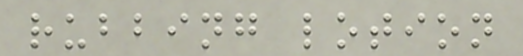rubbing lotion
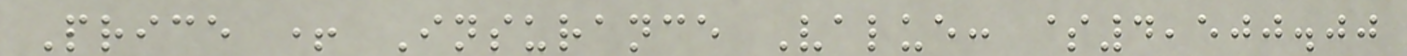Price + Insurance Value: $4,500.00
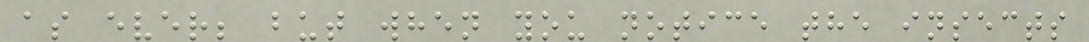as ever; but when you notice the insects
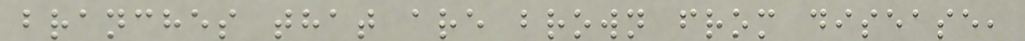branches that are brown from disease,
